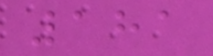181
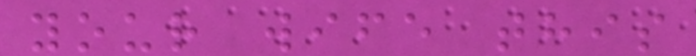your wife this
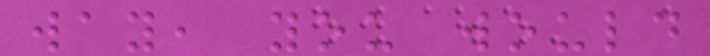way, you would
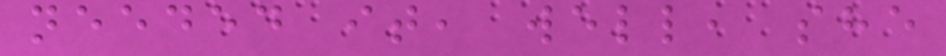needed it, well, she
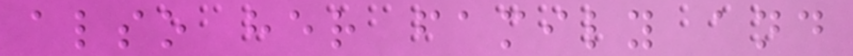also her family and
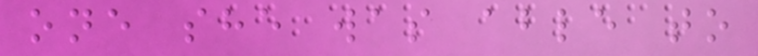one she was able to
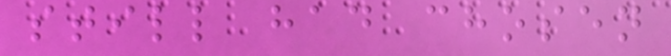still had chosen
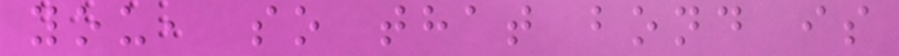you, so that bond is
